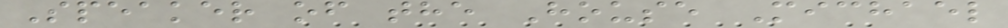Speaker of the House Michael
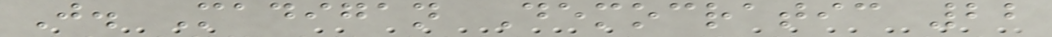J. Madigan Democratic 22
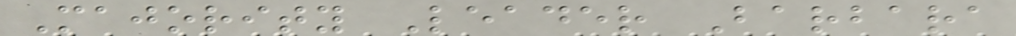Majority Leader Barbara
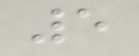5
